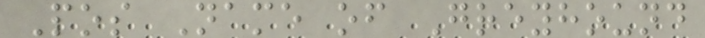Pos Name of Greyhound
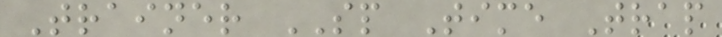Trainer SP Time Trap
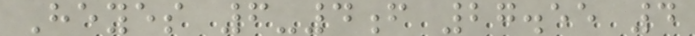Heyes 6-4f 27.55 4
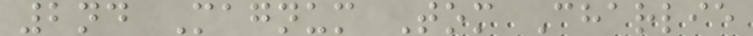2nd Magnum Tom Charlie
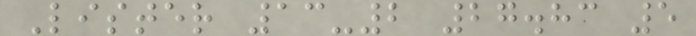Lister 13-2 27.83 5
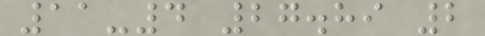11-4 27.89 2
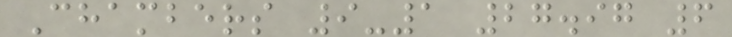Chambers 9-1 27.97 6
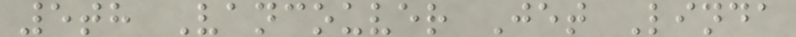5th Vancouver Jet Linda
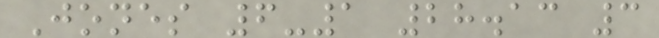Jones 6-1 28.13 3
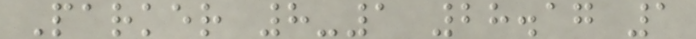Parker 8-1 28.17 1
